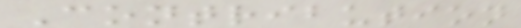Contribution
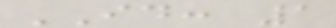ID: 1
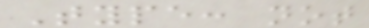Type: not
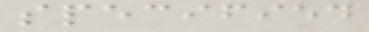specified
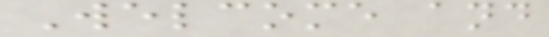Welcome and
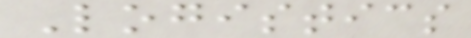Logistics
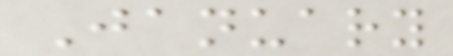January
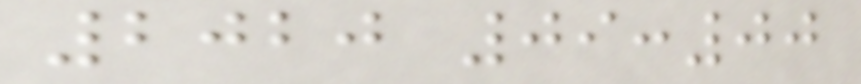2020 09:00
